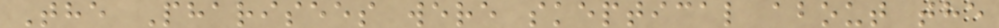The Pharisees were skeptical about the
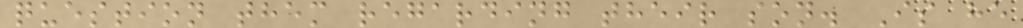question them regarding their son. Is he
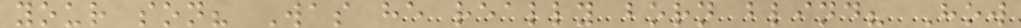your son? Was he really born blind? How
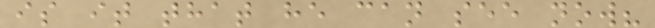is it that he can see now?
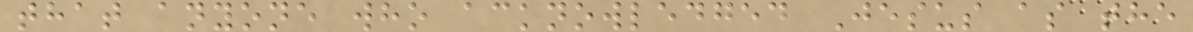that anyone who acknowledged Jesus as the
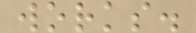works.
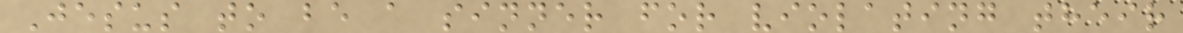Jesus to be a sinner for violating their
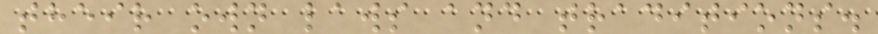their own laws and traditions.
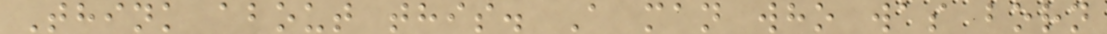Think about this. A man who was born
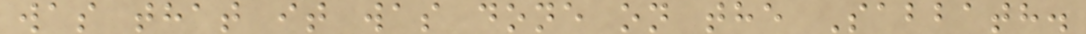was that it was done on the Sabbath.
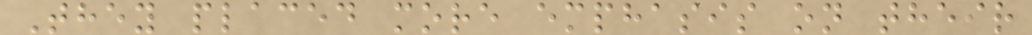They placed more emphasis on their
